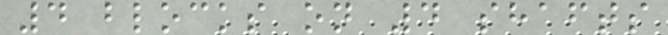4 blocks on 4 shafts
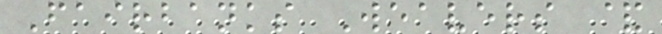Fairbanks Weavers &
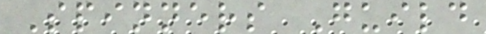Spinners Guild
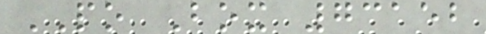PO Box 73152
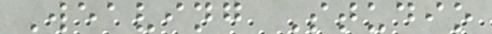Weaving Studio
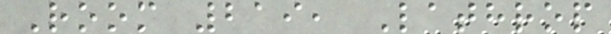Room 219, Lathrop
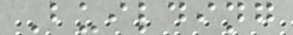Building
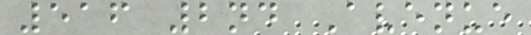516 2nd Avenue
